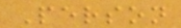Person
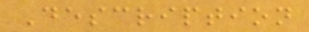Description
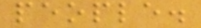people.
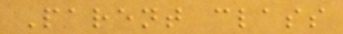Parent class
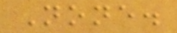None.
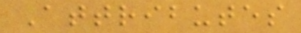Attributes
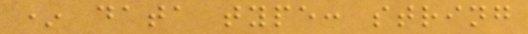* data type: string
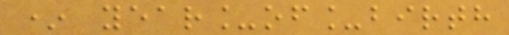* year_of_birth
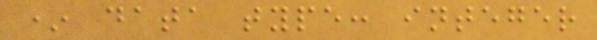* data type: integer
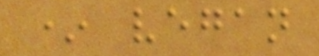* vegan
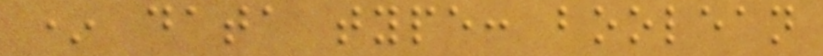* data type: boolean
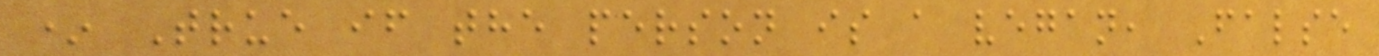* True if the person is a vegan, False
